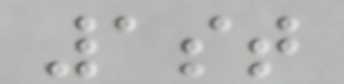1st
